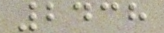2438
